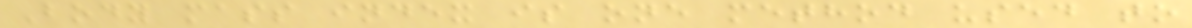Body mass index is one method used to
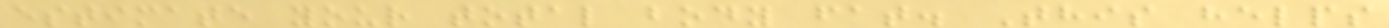estimate your total body fat. This helps
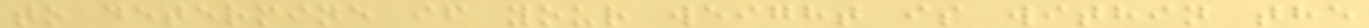to determine if your weight is within the
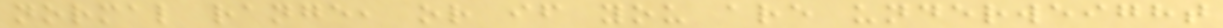normal range, or if you are underweight
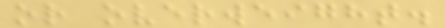or overweight.
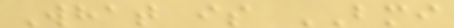What is BMI
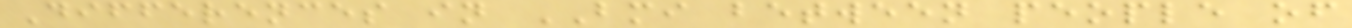Differences in BMI between people of
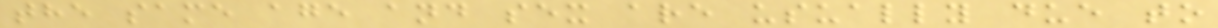the same age and sex are usually due to
